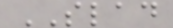SLAD
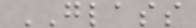GLASS
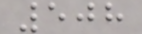508
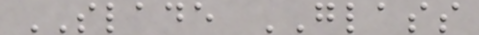SLADE GLASS
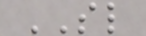SL
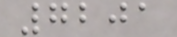7201
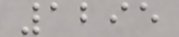1295
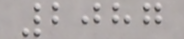2087
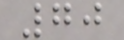70
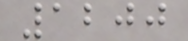1200
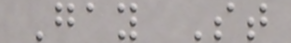Gay St
